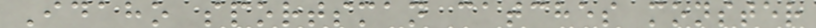Idaho sportsman catches monster
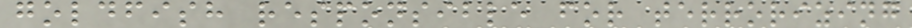goldfish responsible for terrorizing
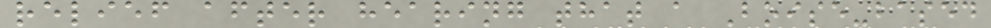relief after hearing that a Boise-based
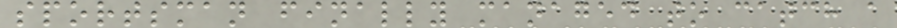sportsman finally managed to catch a
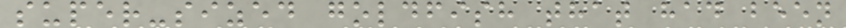super-sized goldfish that had been
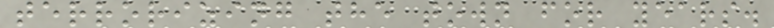terrorizing the town for years.
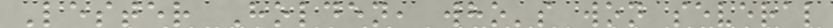Lester Holden, who's won several
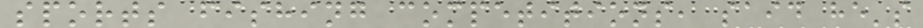sports fishing competitions, said he's
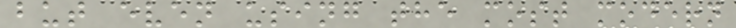but even using the most modern
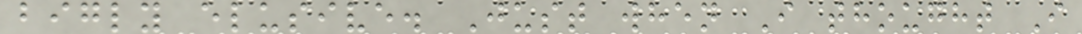bigly elusive. Just when I thought I
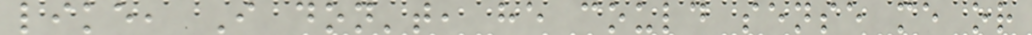like, I don't, he could sense me or
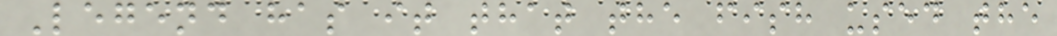Legend has it that the fish used the
